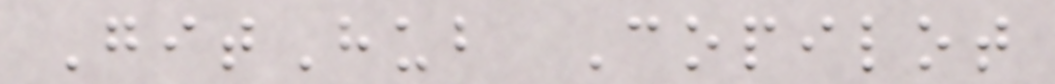GitHub Copilot
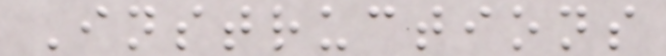Instructions
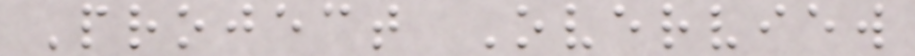Project Overview
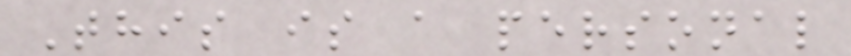This is a personal
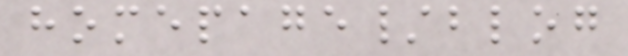homepage/blog
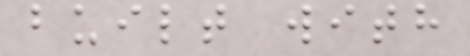built with
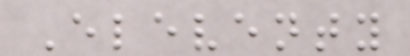Eleventy
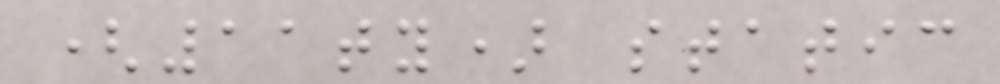(11ty) static
